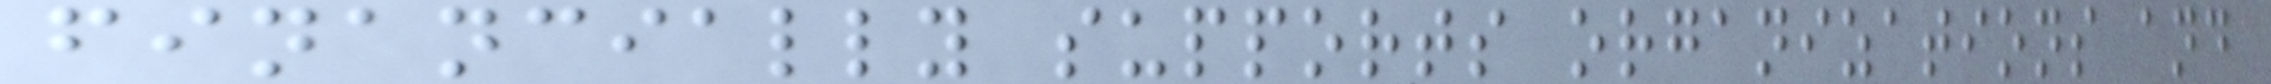financially supports organizations and
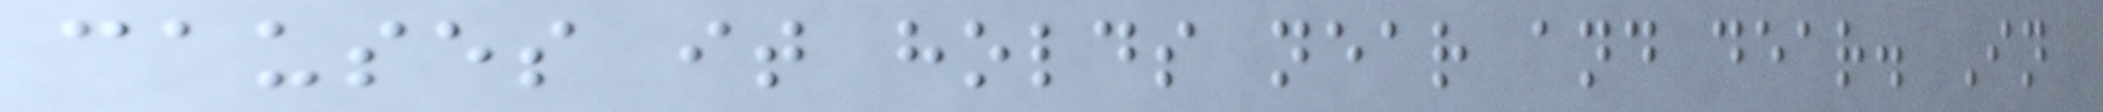causes it holds near and dear. In
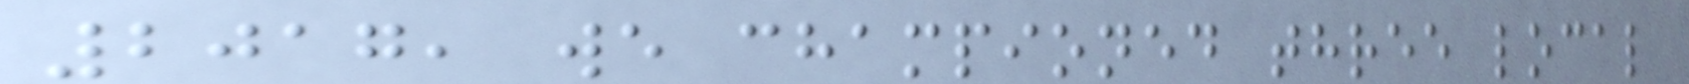2017, we championed three local
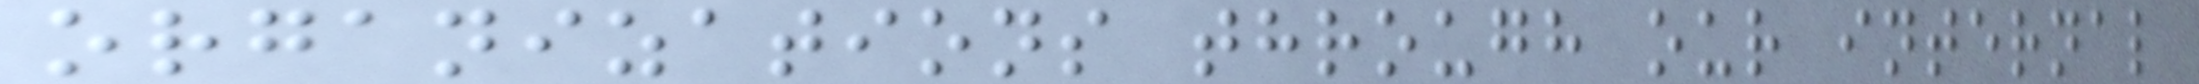organizations through our internal
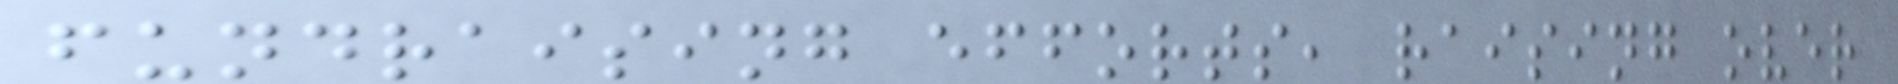fundraising efforts, raising over
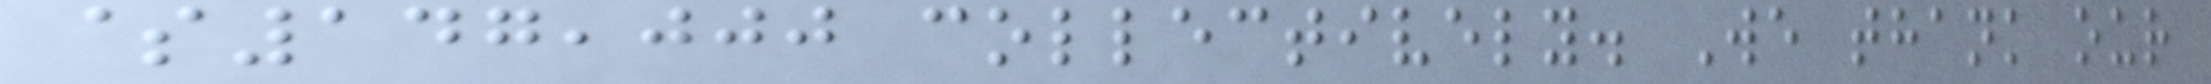$147,000 collectively. We thank our
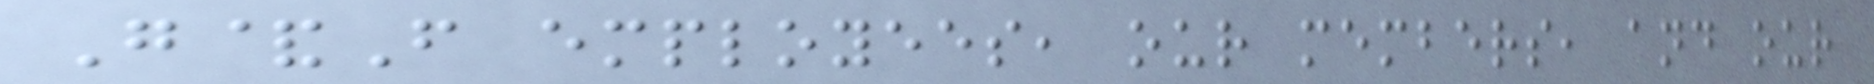G&F employees, our members, and our
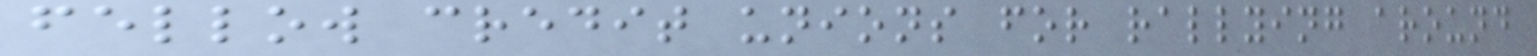fellow credit unions for rallying around
